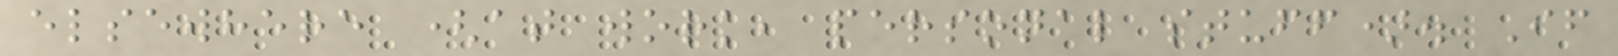elsewhere (at work, personal stuff). If
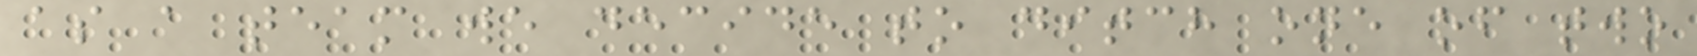as a team we decide to ditch one of two
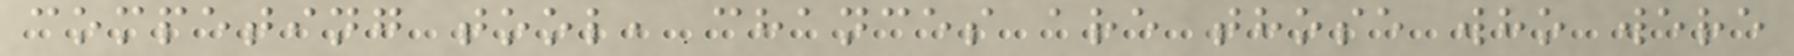competing tool, chances are those who were
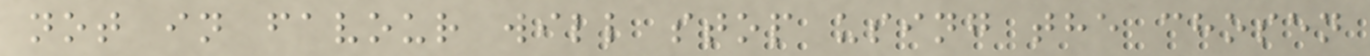not in favour will stop using the chosen
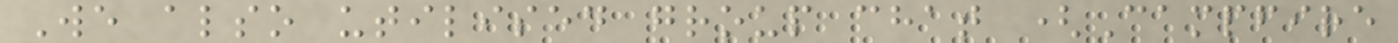We also utilised group chat (Campfire
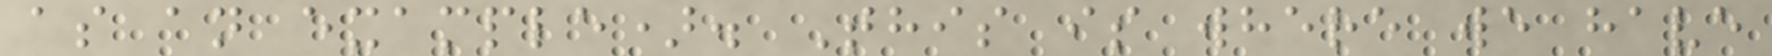as an example). This is where we have
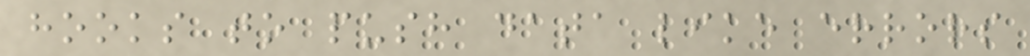hooks to push data like errors
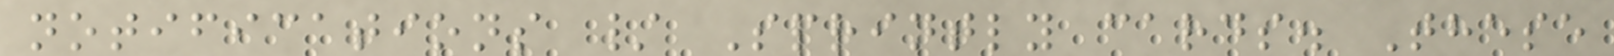notifications / Sprintly cards. These
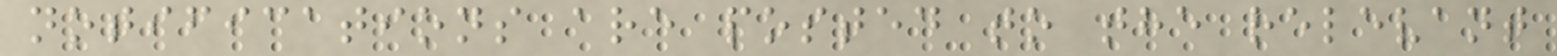notifications are posted to the relevant
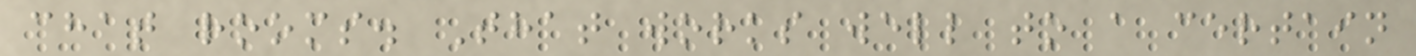chat rooms. That works well to a certain
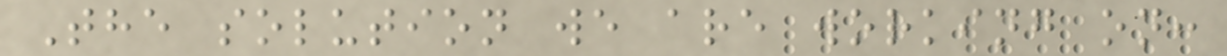The solution we are working on:
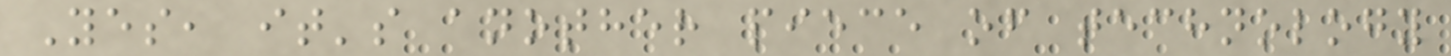Yes, it's another piece of technology
